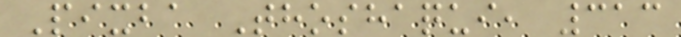Pixba Thoshaqui, 313
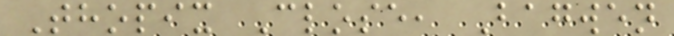Thopix Close, Bagwen
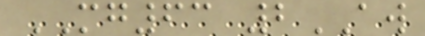MG63 2AW
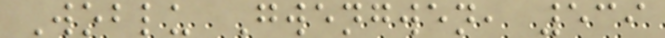Woblu Gwengwen, 539
